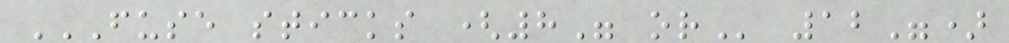FUSE STICKS (8" OR 12")
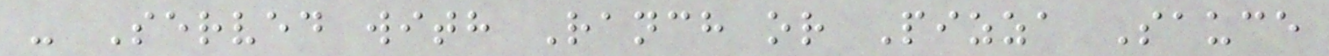- Served with Ranch or Pizza Sauce
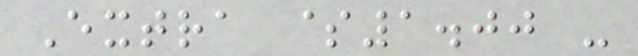Extra $1.00 -
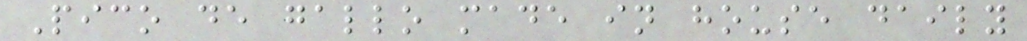Pico de gallo made in house daily
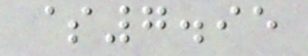$7.95
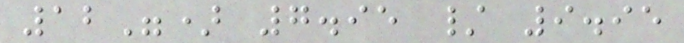12") 7.95 / 9.95
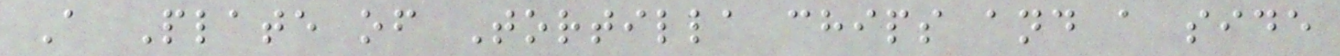A Plate of Tortilla chips and a side
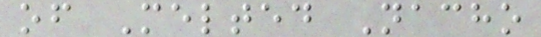of Melted Nacho
